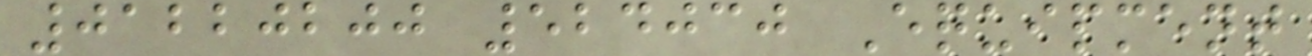01220200 524030 Equipment
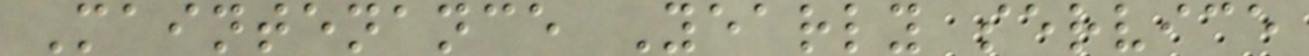Maintenance Yearly service
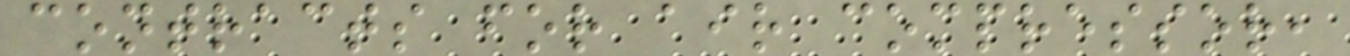contracts for air compressor,
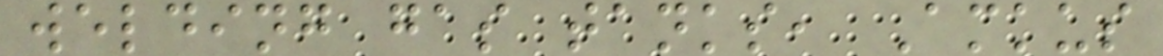welding gas tanks, Amkus
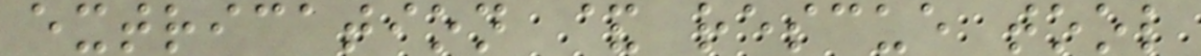extrication & rescue tool
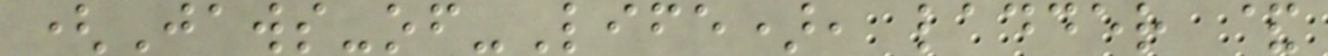(Jaws-of-Life), ladder &
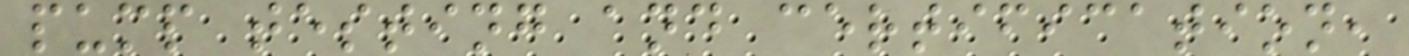pump testing and certification,
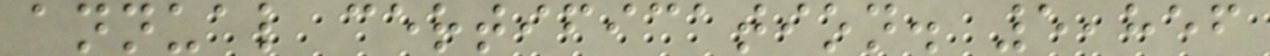annual certification. 5,856
